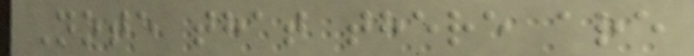Note that there are
